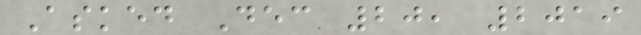Asked Dec 20, 2019
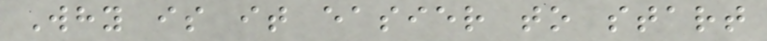Why is it easier to start
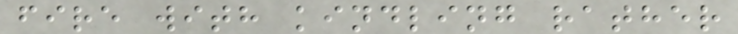fire with kindling rather
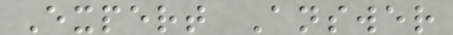Expert Answer
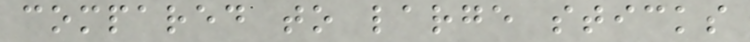compared to large sticks
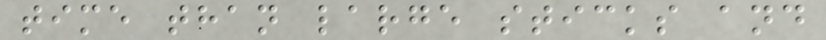time than large sticks and
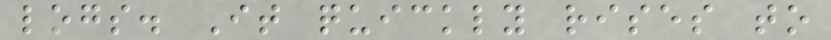logs. It quickly rises to
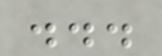...
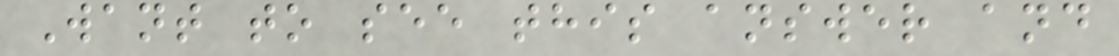Want to see this answer and
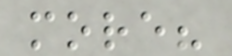more?
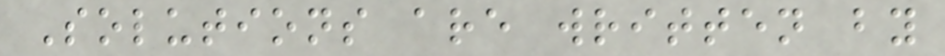Solutions are written by
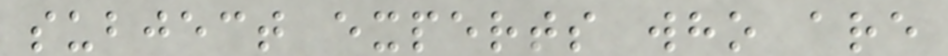subject experts who are
